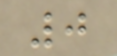0
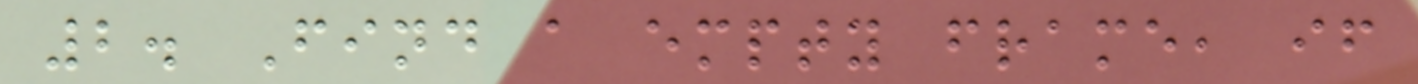2. Find a empty frame, if
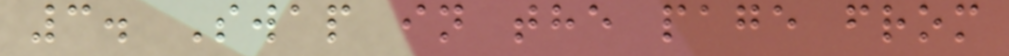3. Swap in the page from
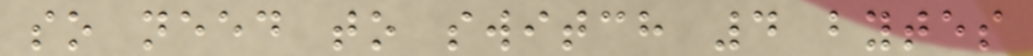so need to switch 4 bytes
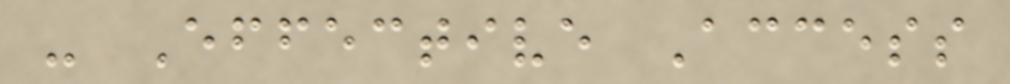- Effective Access
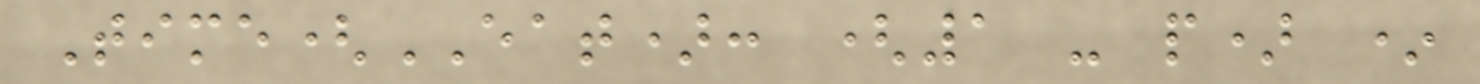Time(EAT): (1 - p) *
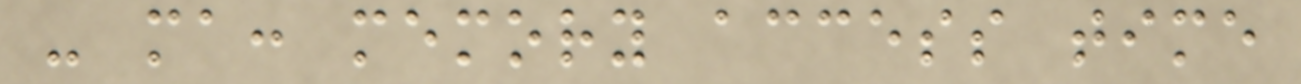- ma: memory access time
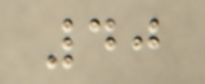40
